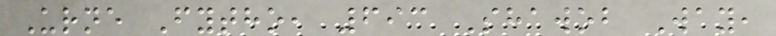Urne Fytho, 693 Shawob Way,
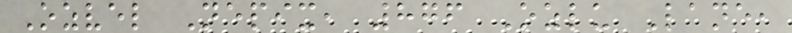Ozvel Nepix, 876 Ozlu Lane,
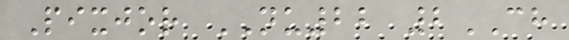Pixjor NU22 2CH
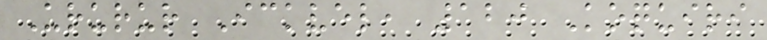Ururur Ickvel, 120 Koquiri
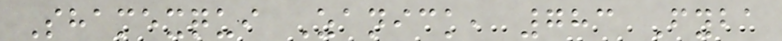Shamexqui Zanick, 783 Fyba
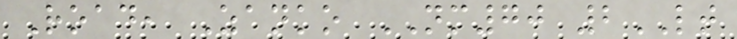Road, Zanko NM70 2LT
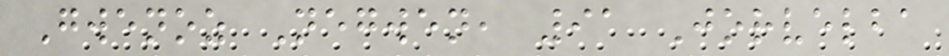Gwenoz Negwen, 91 Jorvelba
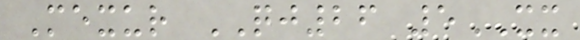Mexur QJ26 5XX
